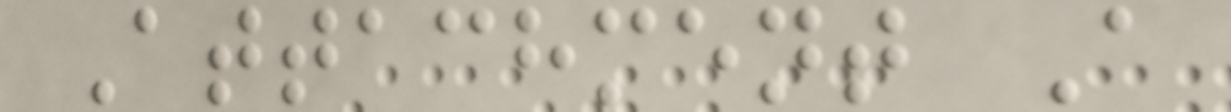Attachment A
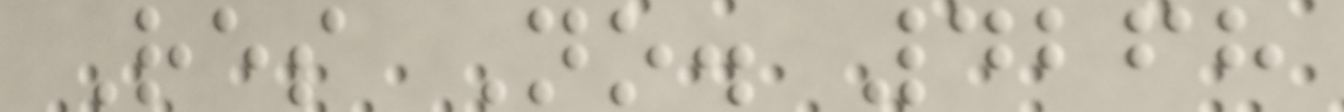Res No. 4268
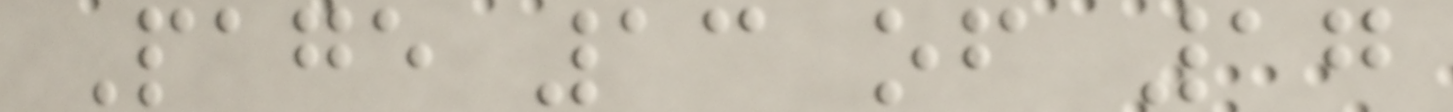Page 13 of 17
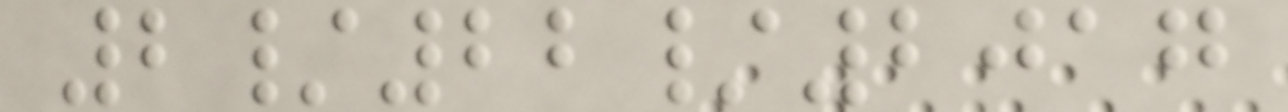2/22/2017
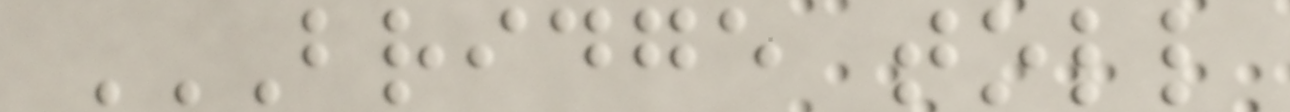BRIDGE TOLL
